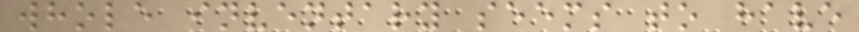whole inventary seems to have
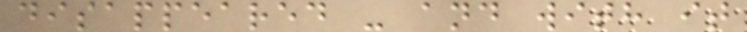disappeared - and with it
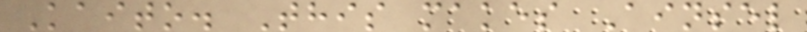Kaito. This makes Ainsel
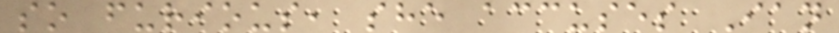so furious, she accuses Ian
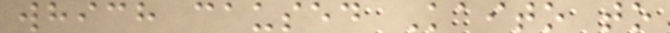which caused Kaito to
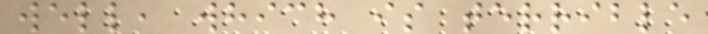well, which is terrible
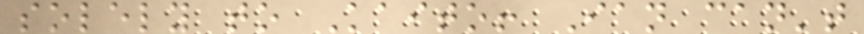solely to Kaito! Ian can't
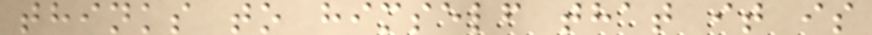thinks to himself that it is
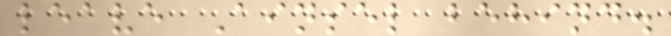leave Ainsel behind.
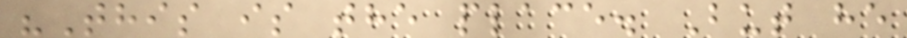"This is the place. But he
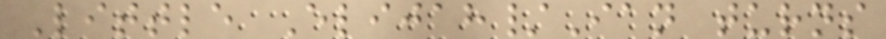Little Elijah/Ian turns
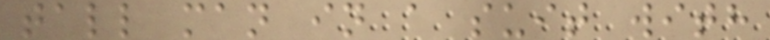tall man in a suit with
